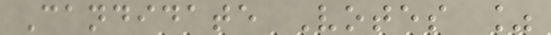Candidate Votes %
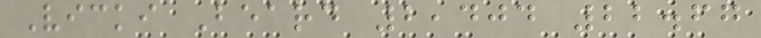Vicki Beard 2,404 22.67
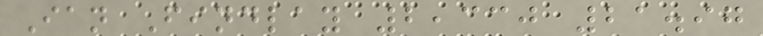Ian Findlay 2,330 21.97
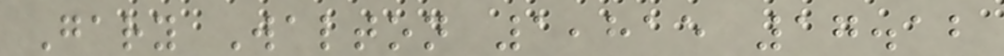Gary Walton 1,815 17.12
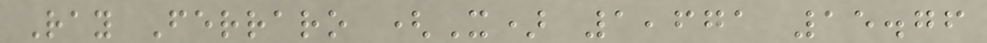Ray Ferraro (X) 1,671 15.76
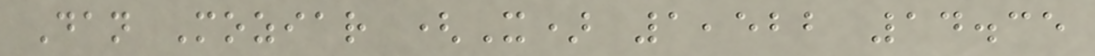Dan Moziar (X) 1,522 14.35
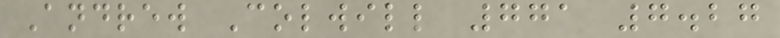Andrew Colwill 771 7.27
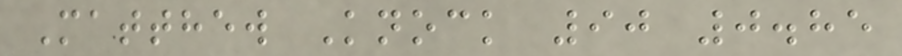Matthew Knock 90 0.85
